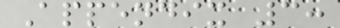Appendix 3:
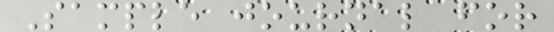Sample journal for
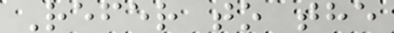Refer to the
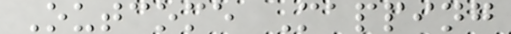Outcome Mapping
